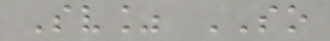Sv% SO
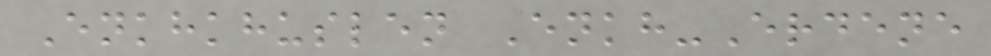Enkhkhuslen Enkh-Erdene
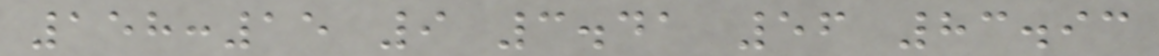158:15 9 3.41 56 83.93
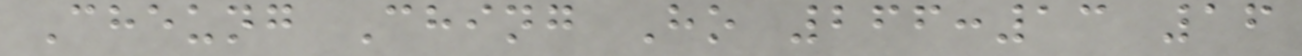Cheung Ching Ho 266:13 16
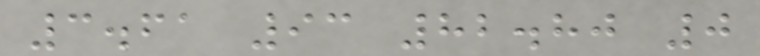3.61 93 82.80 0
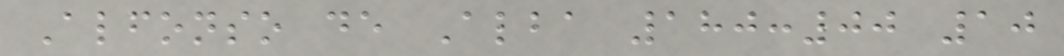Alfonso de Alba 180:00 10
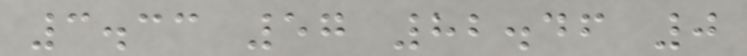3.33 57 82.46 0
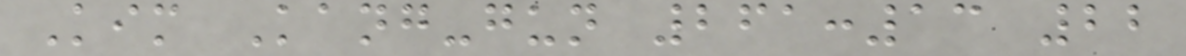Kim Kang-gun 261:13 22
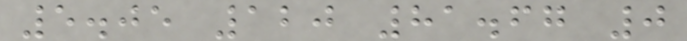5.05 120 81.67 0
